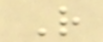R
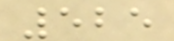525
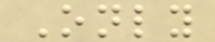Only
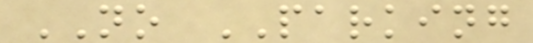NO PARKING
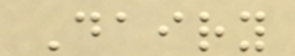Dairy
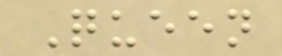Queen
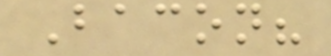Bacon?
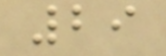29
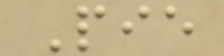Pie
